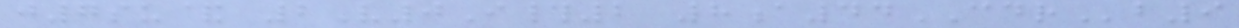j7su& 2V0I#2 8a44CDRb9
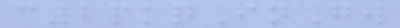c2pkqInGw
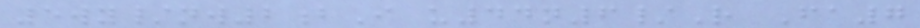5wy/nw2bI u44n6/R Fa7
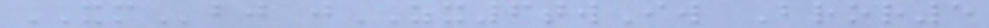XMbj jZX6twIw Bror5
